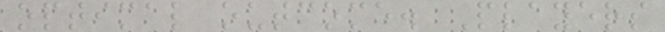optimal outcome. Players
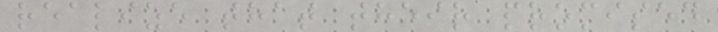realize that their promised
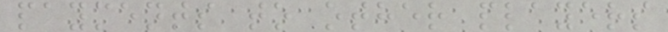payments to other players
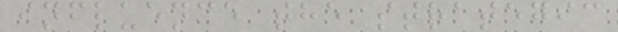influence the strategic
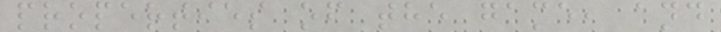properties of the game, and
